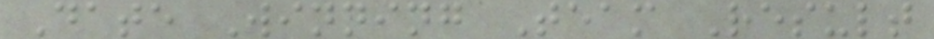Date Winning Team Result
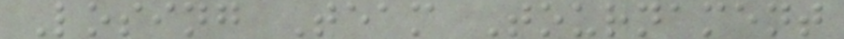Losing Team Tournament
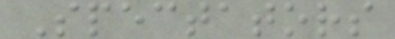Spectators
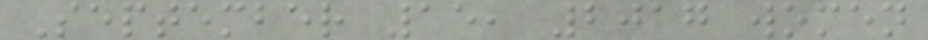September 15, 2017 women
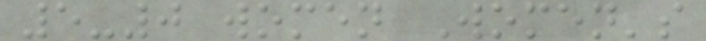5-0 women Women's
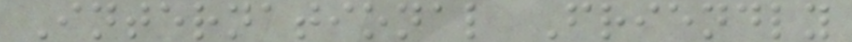International Friendly
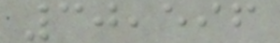30,596
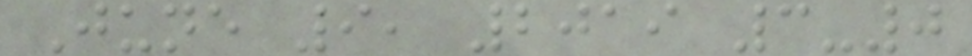June 9, 2019 3-0
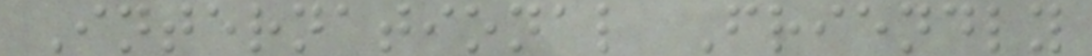International Friendly
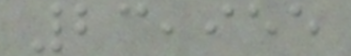23,955
